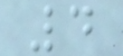4
